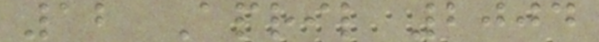12 April 2004
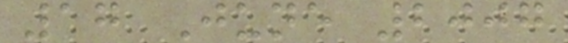17 June 2007
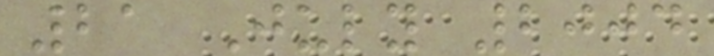21 July 2004
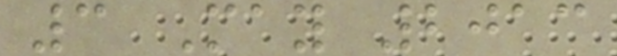3 May 2013
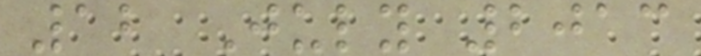12 July 2013
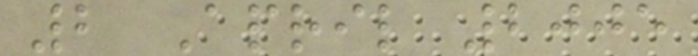2 April 2005
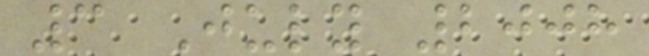3 July 2008
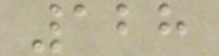128
